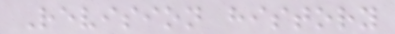Revision history
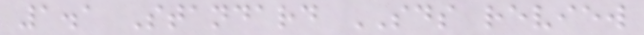1.1 Standard SDS review
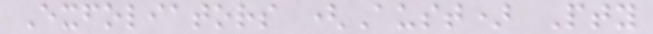Exfoliators (Aust) Pty
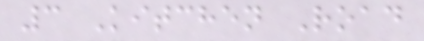3 Kitchen Road
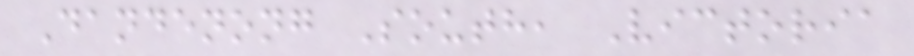Dandenong South, Victoria
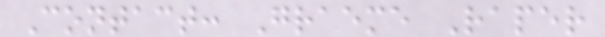Contact: Graeme Raper
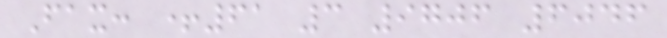Fax: +61 3 9706 6046
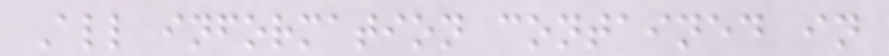All information contained in
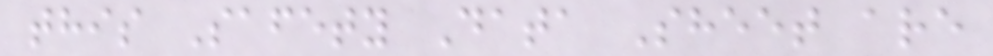this Safety Data Sheet are
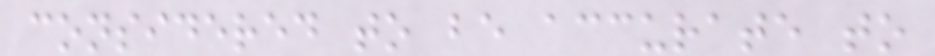considered to be accurate to
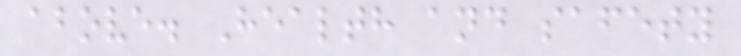above. Health and safety
